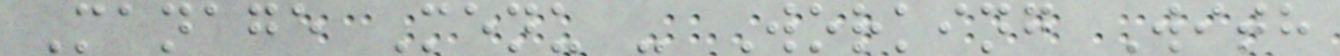Manage Menu - Working With
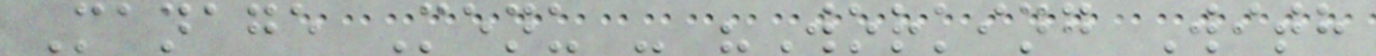Manage Menu - "Working With
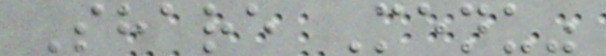Share Menu"
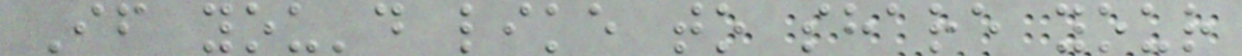If you'd like to share your
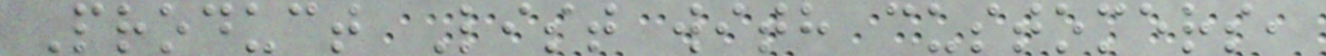Product List with customers,
